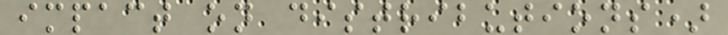impact on distributions)
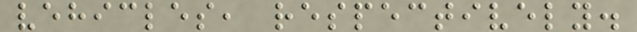vehicles, respectively.
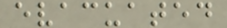evacuated
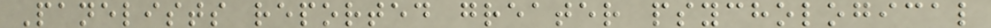Panelists reported greater psychological
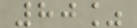80%
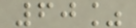60%
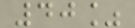40%
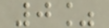0%
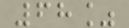68%
